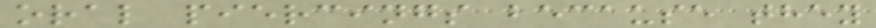oral piercings because they
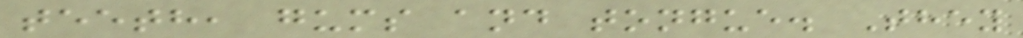teeth, gums and tongue. They
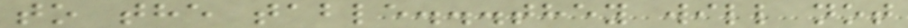to the table...they will not
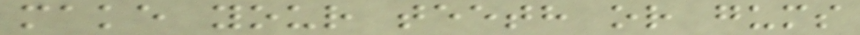make your teeth or gums
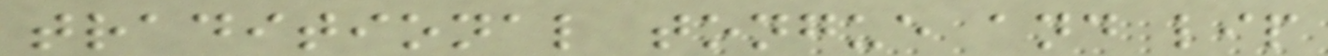traditional tongue and lip
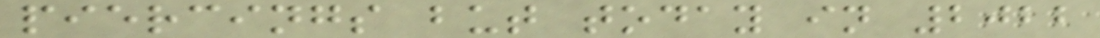piercings but today in 2022
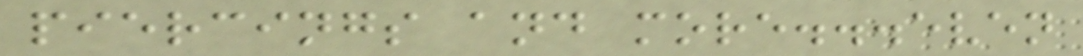piercings and more...even
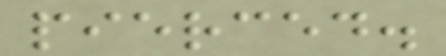pierced.
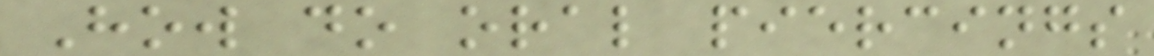How do oral piercings
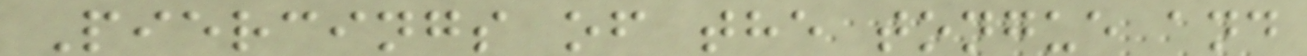Piercings of the tongue and
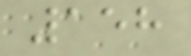158
